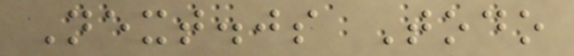Next.js Todo
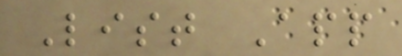List App
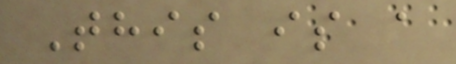This is a
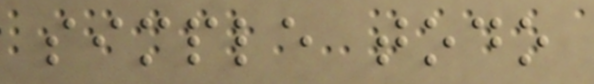simple todo
